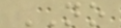NO
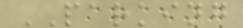PARKING
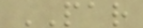PAR
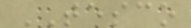TESCO
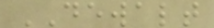DEWALT
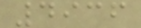4936
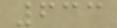633
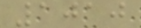1010
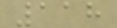118
